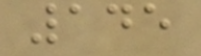145
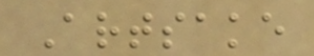Artsake
